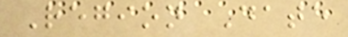Region Date
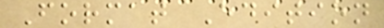Format Edition
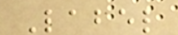Label
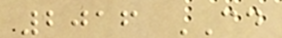2016 CD
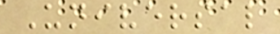Universal
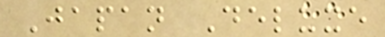Japan Deluxe
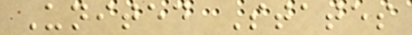United States
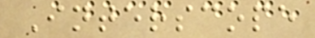Interscope
